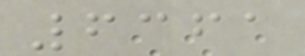6361
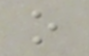o
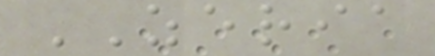ZERIA
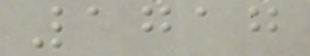1717
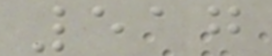517
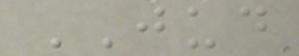JUD
